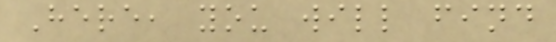Here, you will find
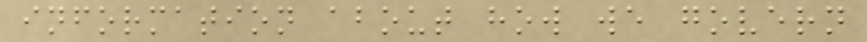information about how we govern
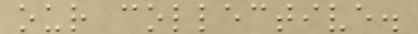our collective.
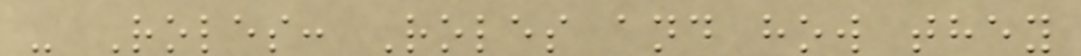- Roles: Roles and how they
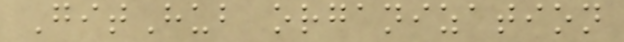GitHub organization
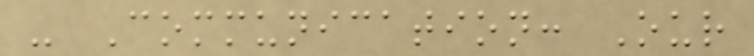- Communication: Our
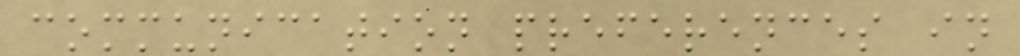communication preferences in
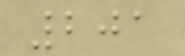201
